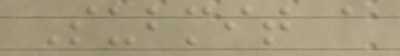Submit a
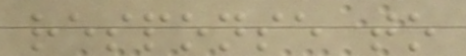response to
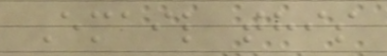Email this
